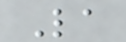La
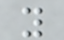y
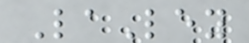LaLey
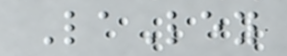LaLey
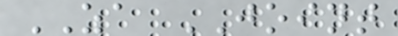ZA JOINT
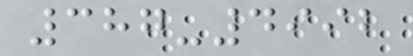387-4992
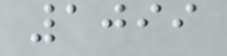1099
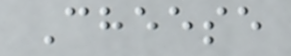Cheese
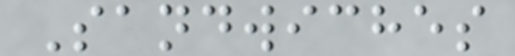Sandwiches
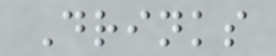Drinks
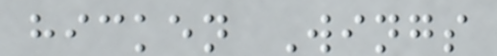hicken Wings
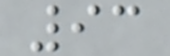93
